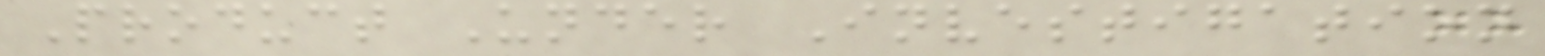Product Under Investigation
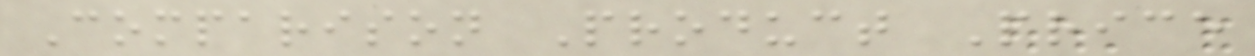Comparison Product Price
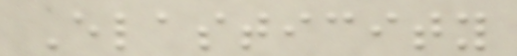Elasticity
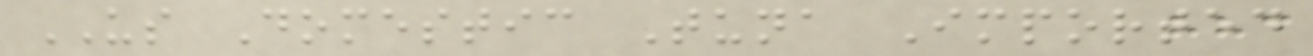US Domestic Tuna Imported
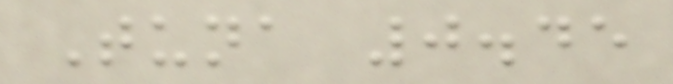Tuna 0.45
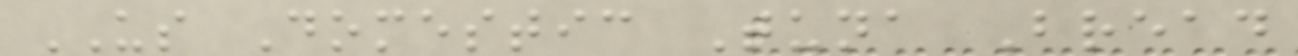US Domestic Tuna Bread
